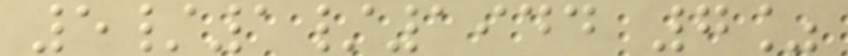5/1/1944 7%
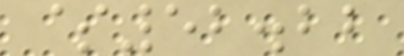$52.22
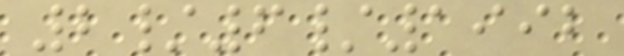2/6/1992
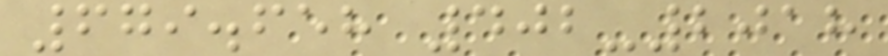679.658 402-2018
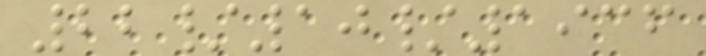22/10/1936
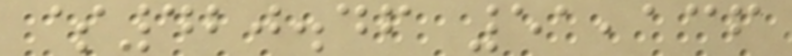$420.46 51,136
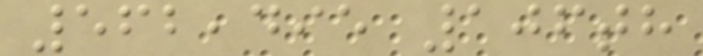562,495 106th
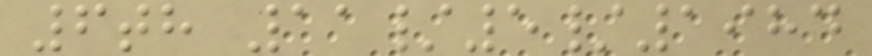6th 11/5/1984
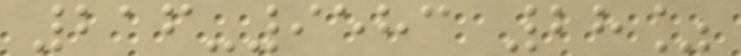216-9583 28%
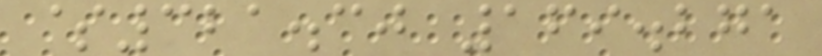$321.30 169.271
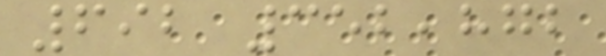692 352,872
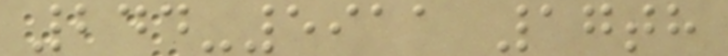244-5911 17th
